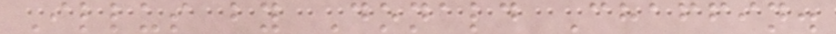Illus by Donald Chaffin.
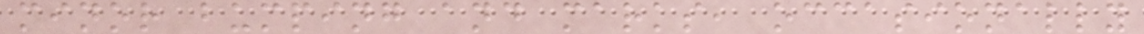minor bumping and marks, occasionally
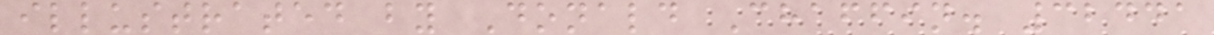illustrated by Donald Chaffin. 32441
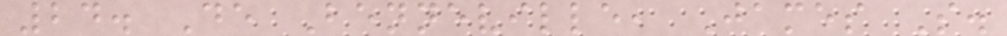24. De Benneville, James S.
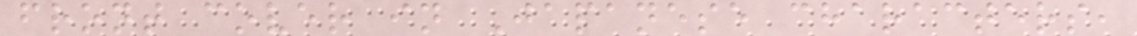front cover in Japanese characters,
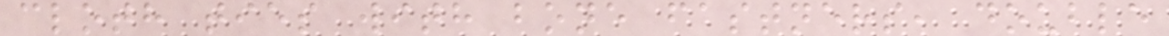cloth ties with bone fastners, double
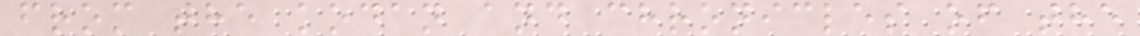from the kodan and chronicles of the
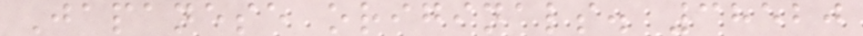Japanese originals. 38520
